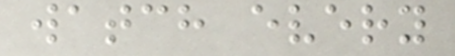watch every
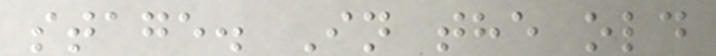stage. In the old
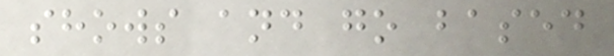shows and go based
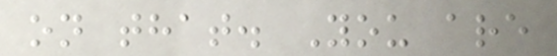on that. You are
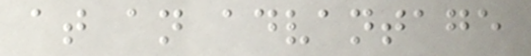at an advantage
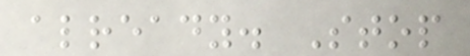already. Stop
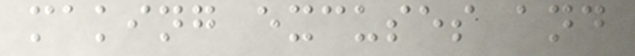making excuses and
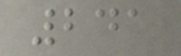241
